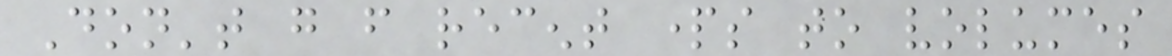Don't go from recent parts to volumes
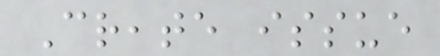Create issue
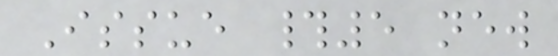Issue #5 new
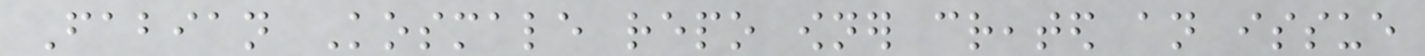Fabian Kosmale repo owner created an issue
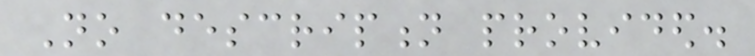No description provided.
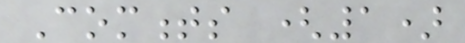Comments (1)
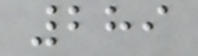289
